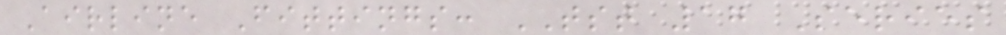Airline Fittings: TST 17 Series
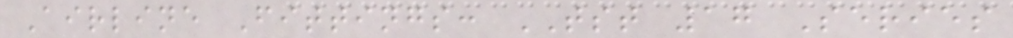Airline Fittings: TST 17 Series
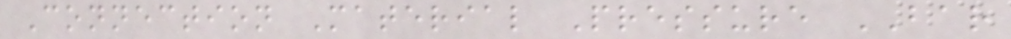Connection Material Pressure BAR
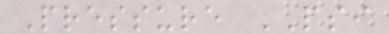Pressure PSI
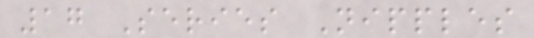17 Series Nipples
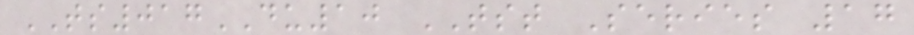TS017DU10 TST Series 17
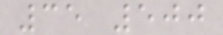35 500
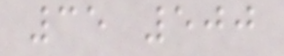35 500
